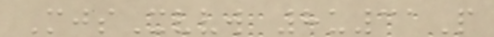MjsXvvw 8u31P
